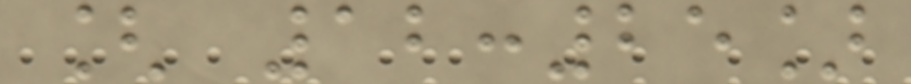[ 12:25]
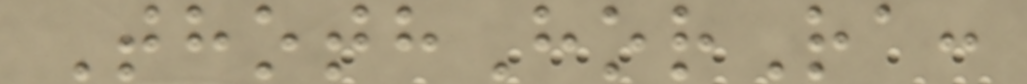ThothHorRa:
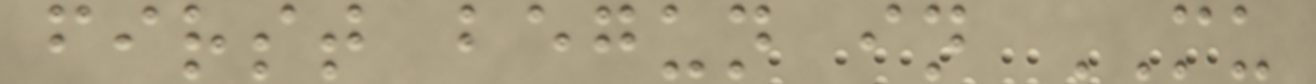first begun in MU
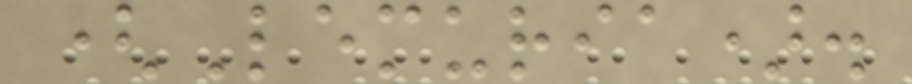(Lemuria).
